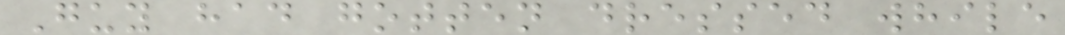Guy had gotten dressed while
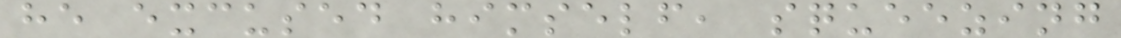he excused himself, squeezing
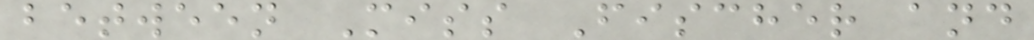between Miss Fischer and
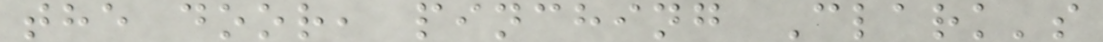the door, pinching Clark's
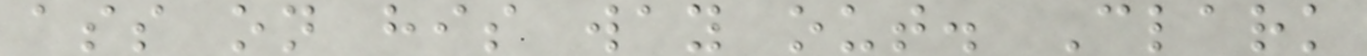ass on his way out. Clark
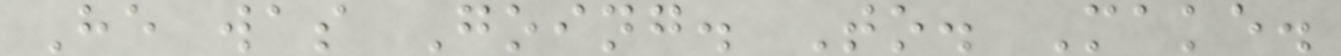He was Going. To. Make.
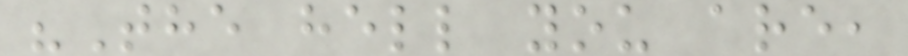"The hell you are,
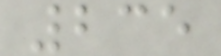235
